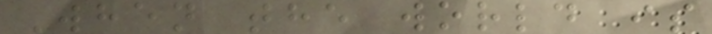When the world is
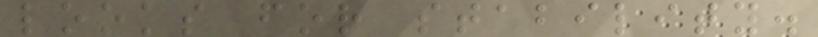looks for stability.
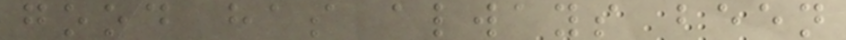good has always been
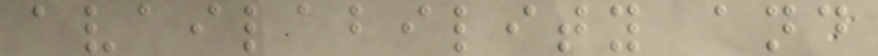availability and
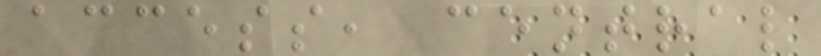access, central
